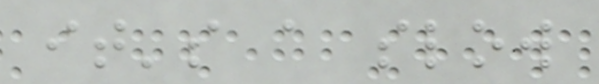it's a slow
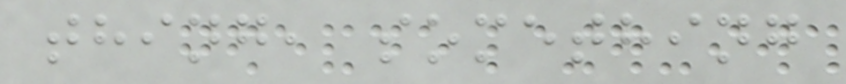thing, something
